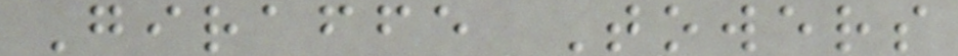Giraffe Towers
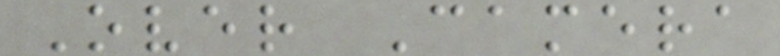Over Camera
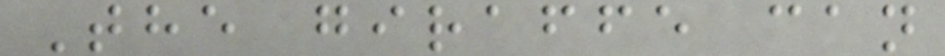The giraffe can
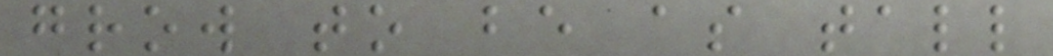grow to be as tall
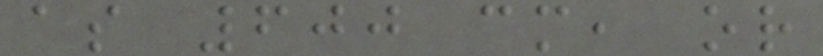as 600 cm, or
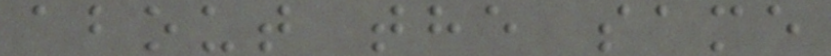about the same
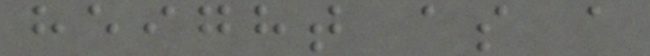height as a
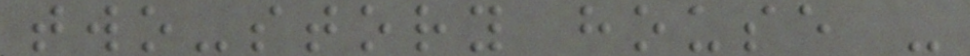two-story house -
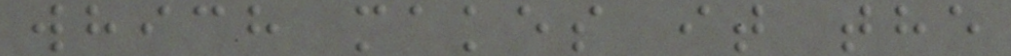which makes it the
